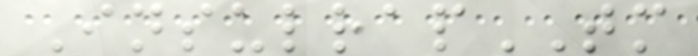InsulrapTM
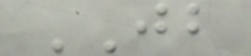JB
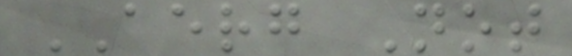AERG Not
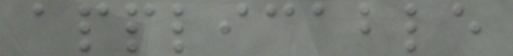applicable
